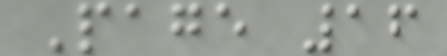Page 16
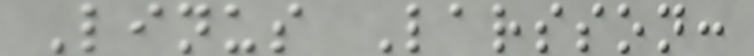Linus Larsson:
